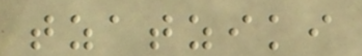tzatziki
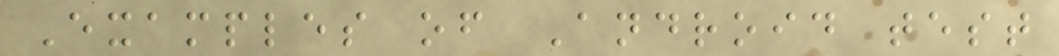Examples of Android test
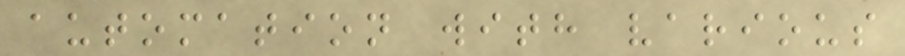automation with various
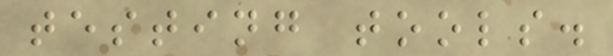testing tools.
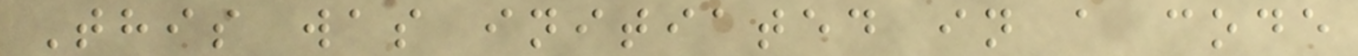This was initiated in a code
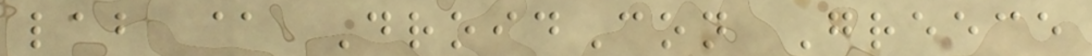lab @ DroidCon Greece
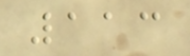113
